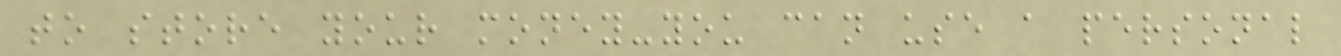to store your money-you can use a personal
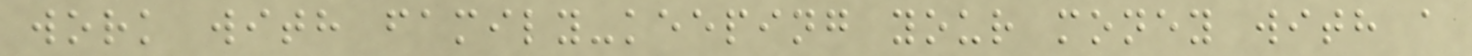work with family-keeping your money with a
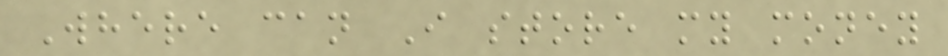Where can I store my money
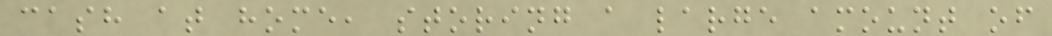cash at home, storing a large amount of
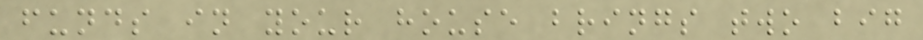funds in your house brings two big
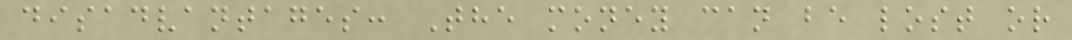disadvantages: The money can be lost or
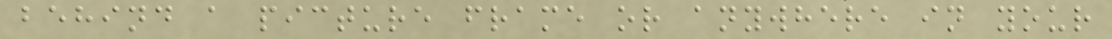behind a picture frame or anywhere in your
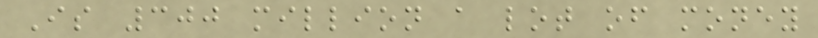Is 300 million a lot of money
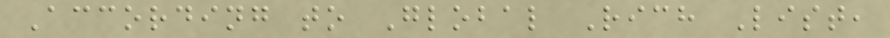According to Global Rich List,
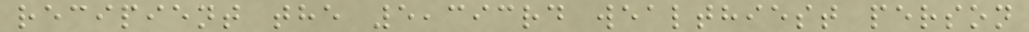recipient the 5,393rd wealthiest person
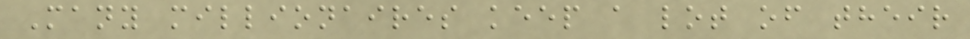Many millionaires keep a lot of their
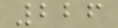226
